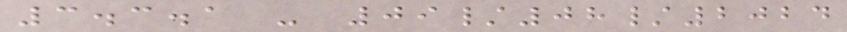3.3.1 - 09/08/2024
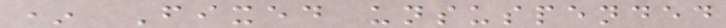* Fixed unsuspended
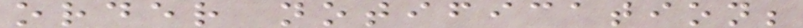order notification;
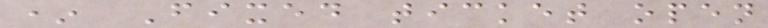* Fixed ticket open
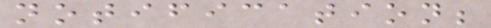notification;
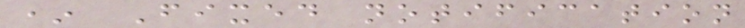* Fixed notification
